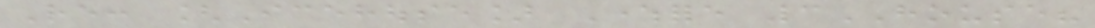Re: [Icehouse] Wherefore 3HOUSE?
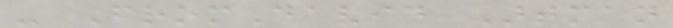- FromDavid Artman
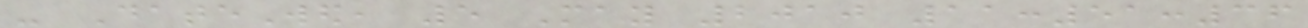- DateWed, 5 May 2010 11:51:36
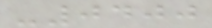-0400
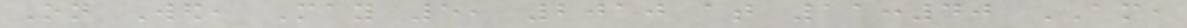On Wed, May 5, 2010 at 11:40 AM,
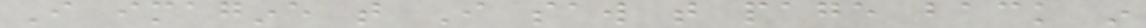I imagine that I saw that page back in
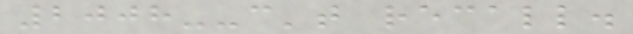2008--can't recall.
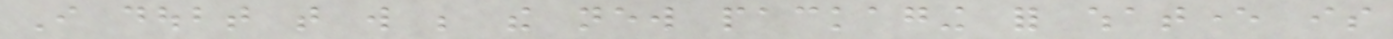I doubt that will be the new packaging for whatever is
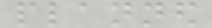planned
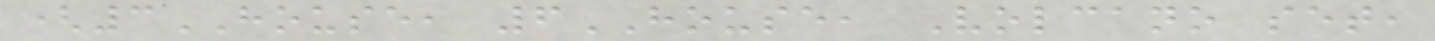(3HOUSE, 6HOUSE, Volcano set,
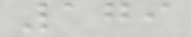179
